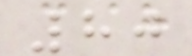80
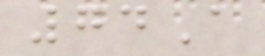74A
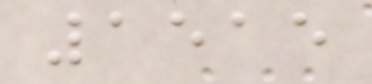1515
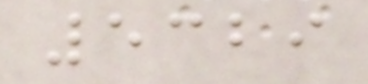5329
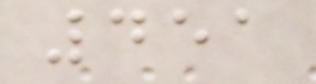451
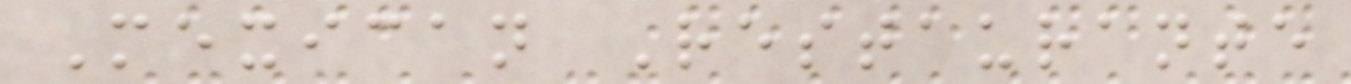Mexican Restaurante
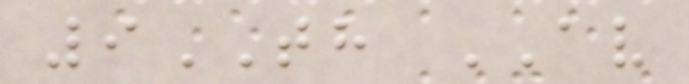9TH AV
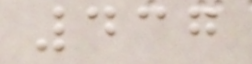437
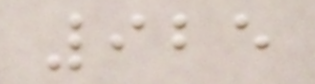925
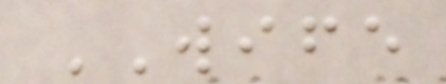WIFE
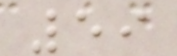59
